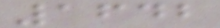1642
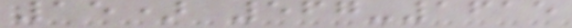15) 567-1615
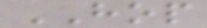HOP
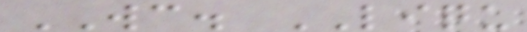WC. LIQU
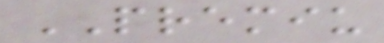PREMIU
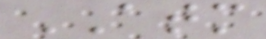ATM
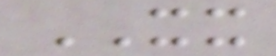XX
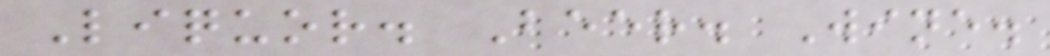Liquor. Beer. Wine.
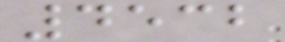4532
